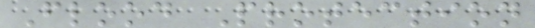Flood Protection
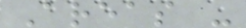Areas -
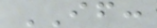IF:
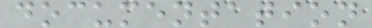documentation
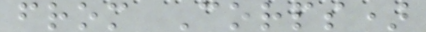from Corps)
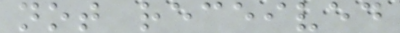not received
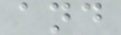and
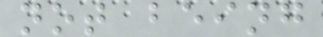not being
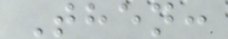Then:
